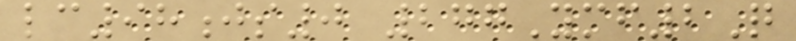lc98js0 277Ymf2Q
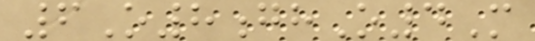6O8ghO4M
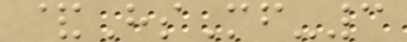&HsMf-3
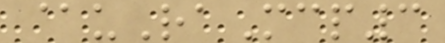@uRaMcp3
